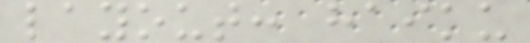layout: haiku
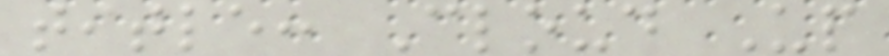title: Cloud Up
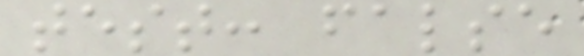test: false
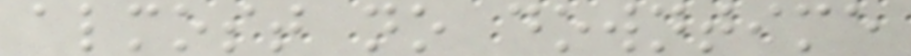almost no downtime
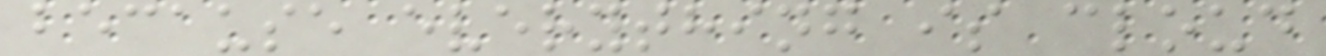because everything is cloud
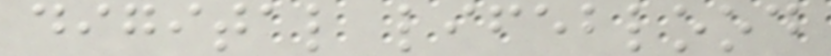digital lifeblood
